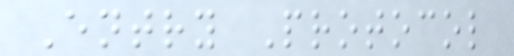Entry Protocol
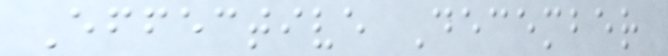Effective December
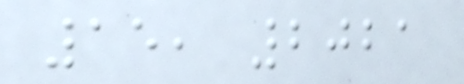15, 2021
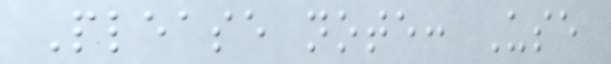Please note: Use
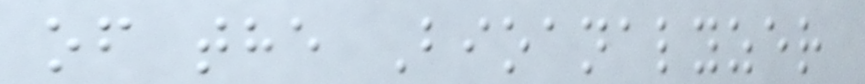of the Bioanalyzer
